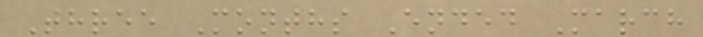Three Months Ended March
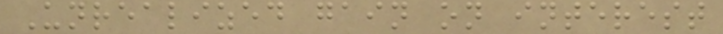Unrealized gain on interest
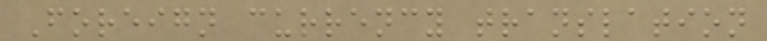Foreign currency translation
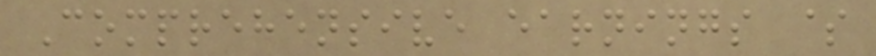Comprehensive earnings $
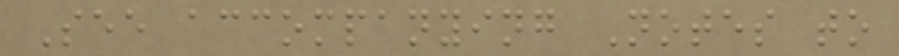See accompanying Notes to
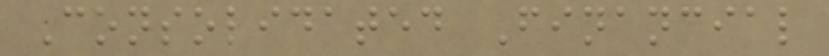Consolidated Financial
